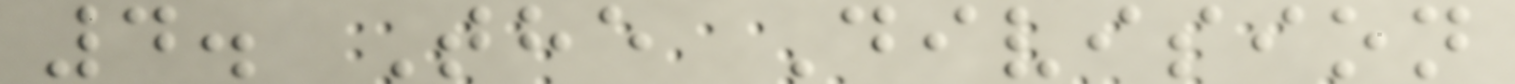4. The Division
